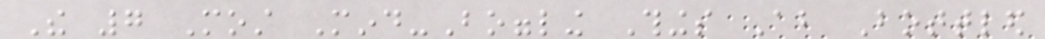The 7 Most Mind-Boggling Things About Bottled
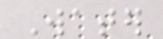Water
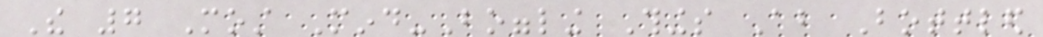The 7 Most Mind-Boggling Things About Bottled
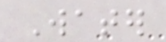Water
